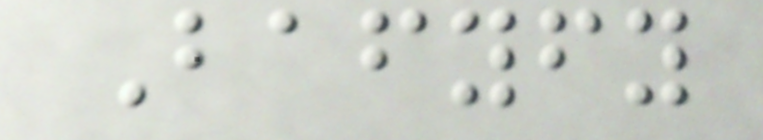Bafyfy
